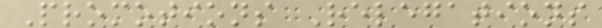Promotions Relegations
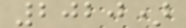2020)
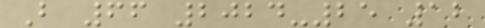B 66 2024-25 12
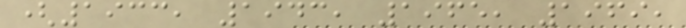(1933, 1943, 1965, 1969,
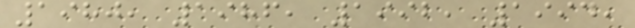1980, 1986, 1992, 1994,
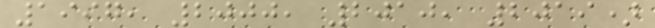1997, 2000, 2010, 2019)
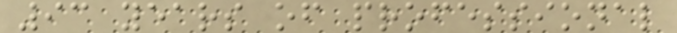93 years of professional
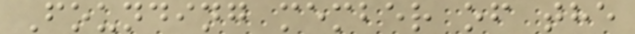Founding member of the
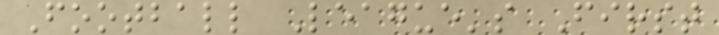Football League's First
